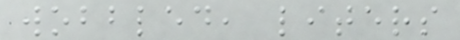wobbled, liters
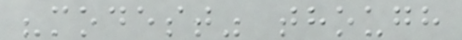"modest" though
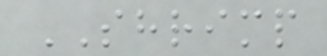SHRIMP
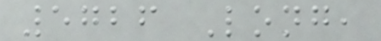5726 Long,
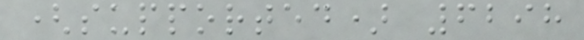(supported) 6298
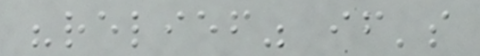"relief" if's
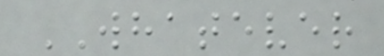WHATEVER
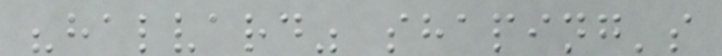"halvard" shaping's
